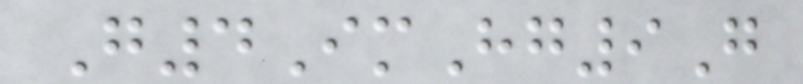G4ImHg9G
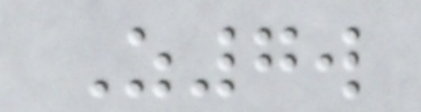Z7w
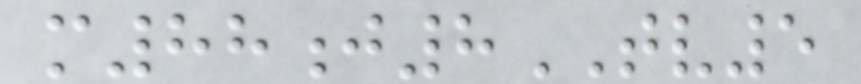m88j8TV5
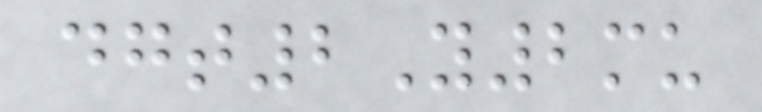dgt2Y2mu
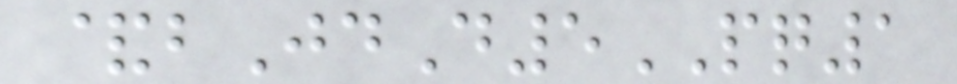&bJdD5PQ1
